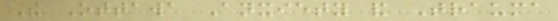The Ottawa Anxiety and Trauma
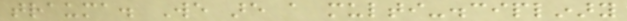trauma. We are a multi-disciplinary
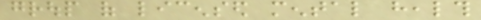group of licensed mental health
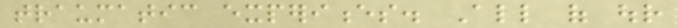traumatic experiences. All of our
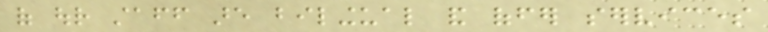of our staff are bilingual and offer services
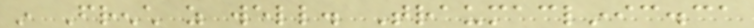in French as well. Traumaclinic.ca
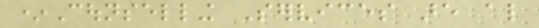*Counselling Services are also
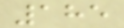185
